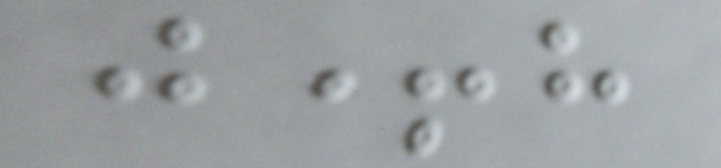j+h
